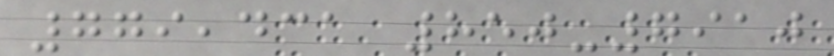779,431 850-7910
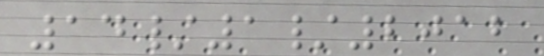14/1/2012
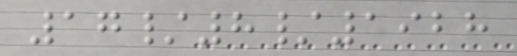17/8/1928
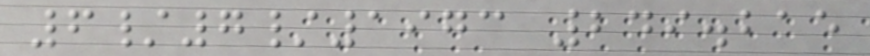6/7/1973 249.215
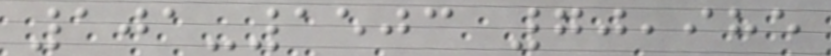101-1503 70,985
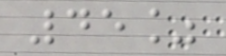45%
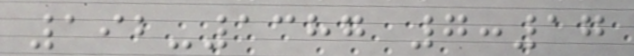192-1387 7:17
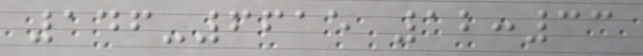146-6615 12:33
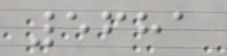5681
